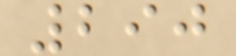290
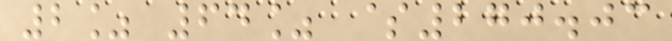2% 64% $270.03
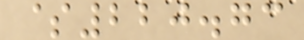$220.73
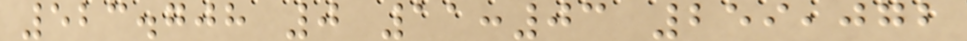523.708 0 11:03 259,072
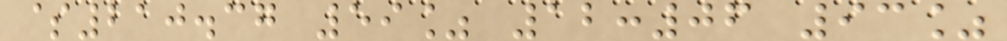$210.37 59% 12:06 93%
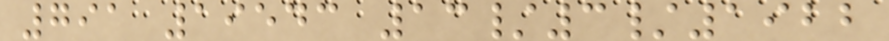791 19543 13/3/1922
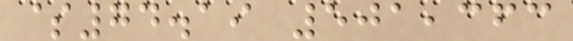$74.19 501,363
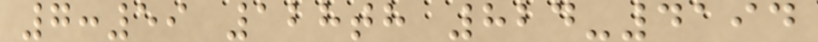7:59 128th 824-4194
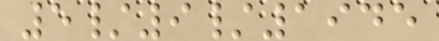5/9/1945
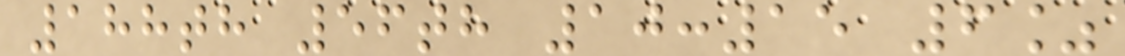188th 56th 10:15 6%
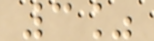3%
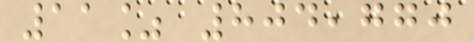11% 804,770
